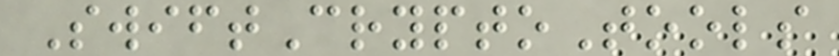SwiftCryptoTools
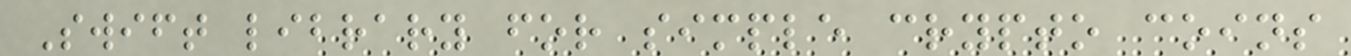Swift library for simple crypto coins
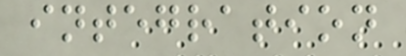integration
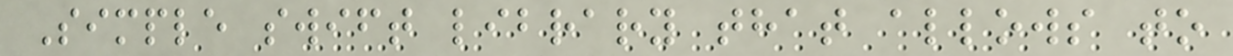Simple swift library that allows to
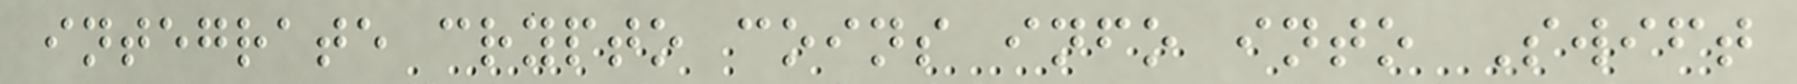integrate crypto coins info into Swift
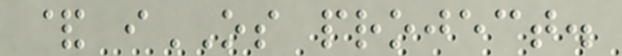& iOS project.
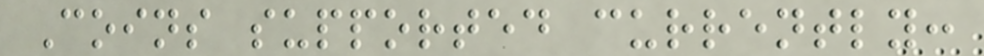Coins supported currently:
